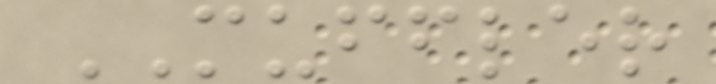MUFFLER
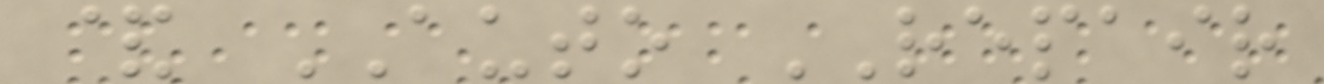& AUTO REPAIR
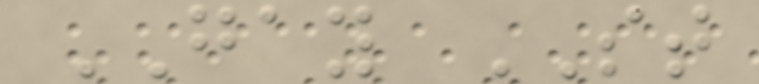GAY ST
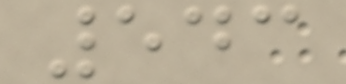543
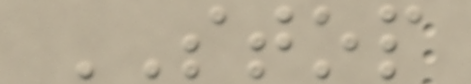STOP
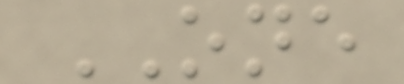ONE
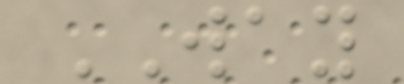WAY
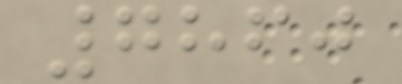7860
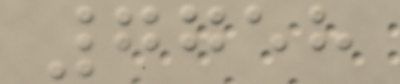7758
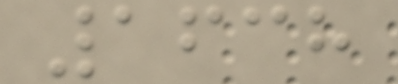1638
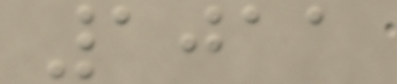1011
